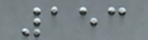153
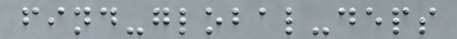find-global-deps
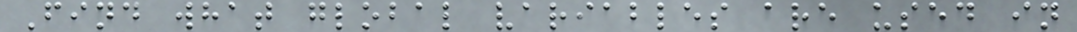Find what global variables are used in
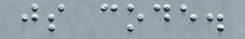js code.
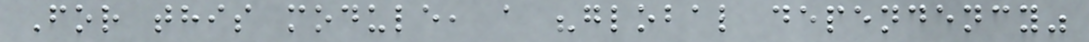For this module, a "global dependency"
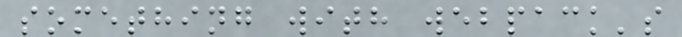something with webpack's
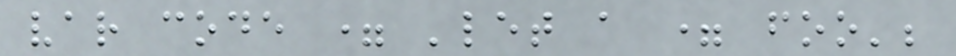var code = 'let a = foo';
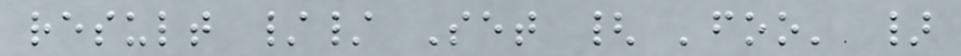result // Set { 'foo' }
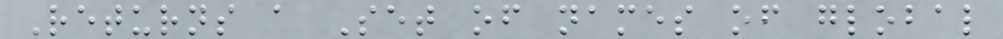Returns a Set of names of global
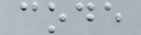code
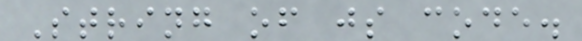String of js code.
